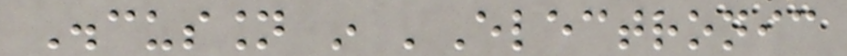Discussion in 'Electronic
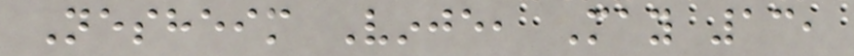Nesheim Vinje, May 13,
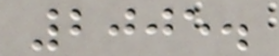2005.
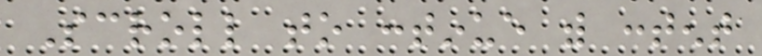Scroll to continue with content
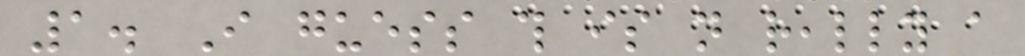1. I guess this is not really a
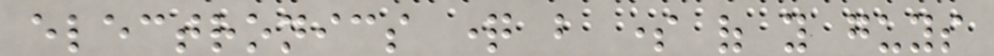electronics question but some of you guys
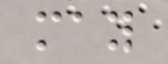may
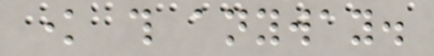know this anyway.
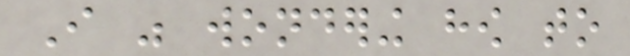I was wondering how to
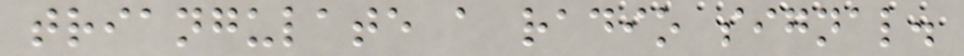triangulate a radio signal.
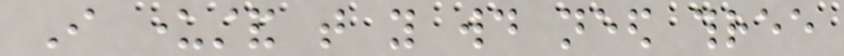I understand that you would need three
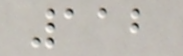112
